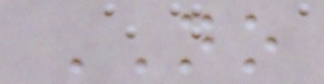NO
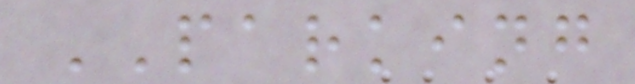PARKING
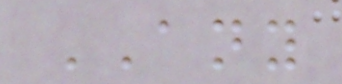ANY
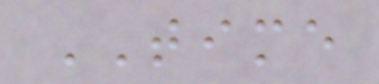TIME
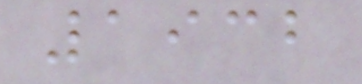1932
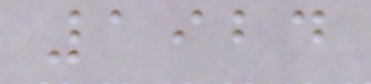1924
